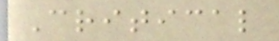Critical
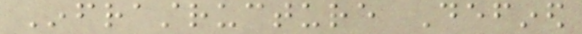Infrastructure Defined
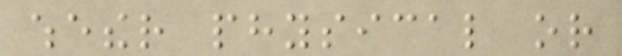whether physical or
